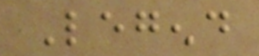Legend
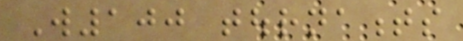W100 tournaments
